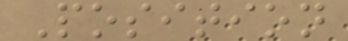Position
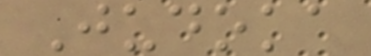Judoka
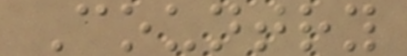Country
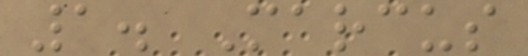1. Marcus
